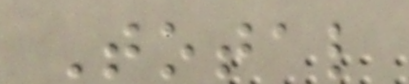Total
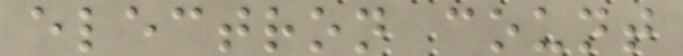electron count
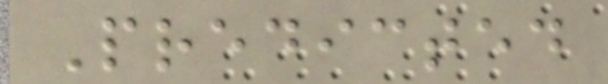Predicted
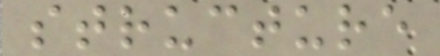structure
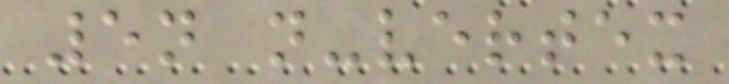5n n-vertex
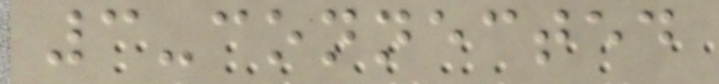3-connected
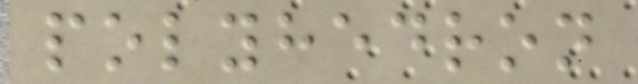polyhedron
